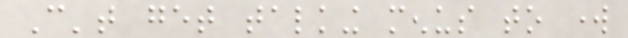Can't get talking menus to work
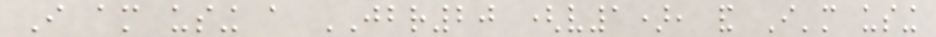I am using a JBR20 (v1), and I'm using
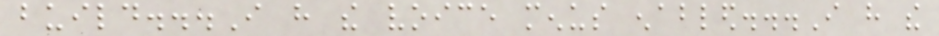build...I have the voice menus enabled...I have the
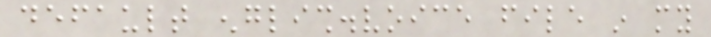default english.voice file in my
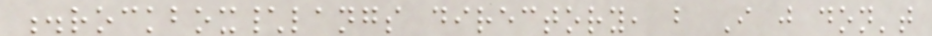.rockbox\langs directory, but I just don't
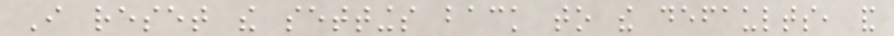I reset the settings back to the defaults, and
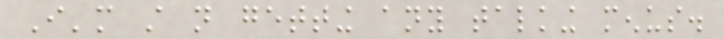I'm still not getting any talking menus.
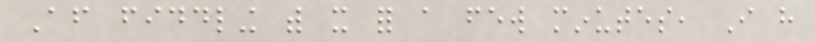After fiddling with it for a few minutes, I have
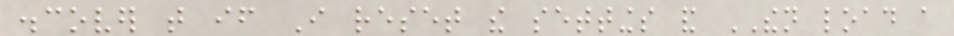discover that if I reset the settings and THEN load a
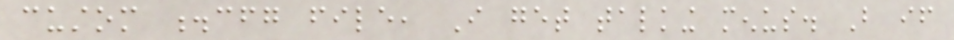custom .cfg file, I get talking menus. But if
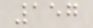157
